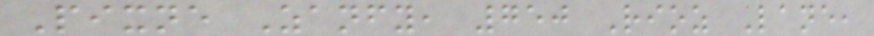Pixne Zanfy, 750 Rioz Lane,
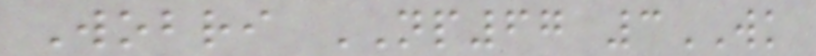Wobri NP67 3WK
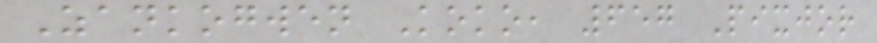Zankogwen Koko, 657 Pixjor
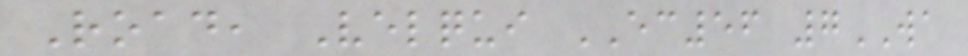Road, Velqui EC56 7WA
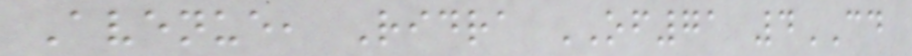Avenue, Ridra OF71 4CD
